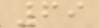69
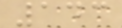143
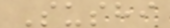Sushi
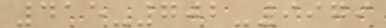415-702-9979
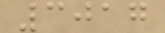3017
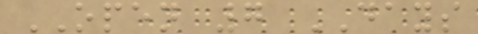OPEN 7 DAYS
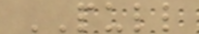PULL
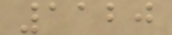1120
